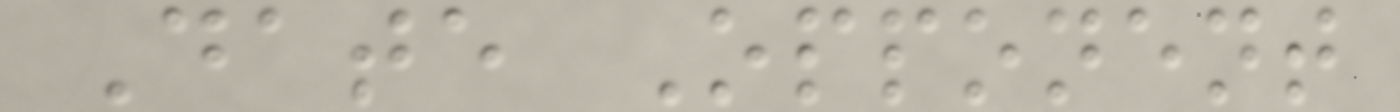Date Opponent
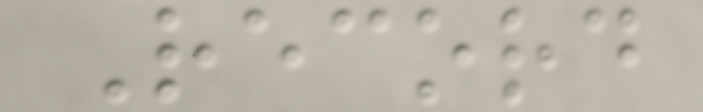Record
